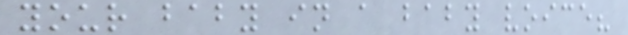your baby in a baby voice?
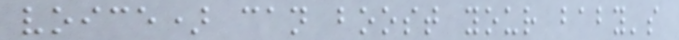voice) can boost your baby's
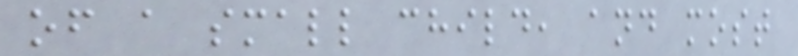of a small child, and most
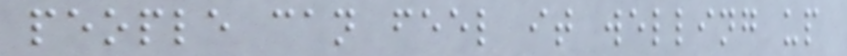people can feel it welling up
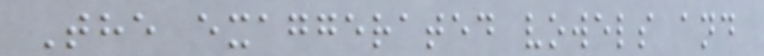The exaggerated vowels and
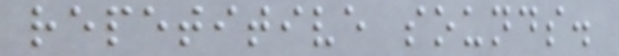repetitive sounds.
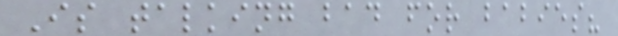Is talking bad for babies?
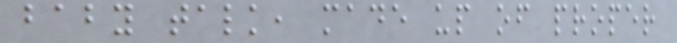baby talk, made up of proper
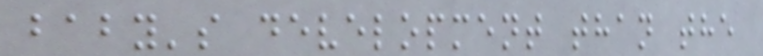baby's development than the
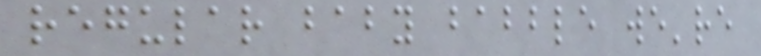regular baby babble we're
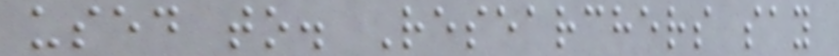used to. Researchers say
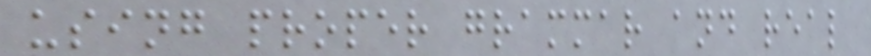using proper grammar and real
